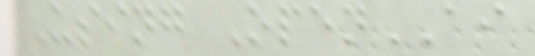Using OpenAI
